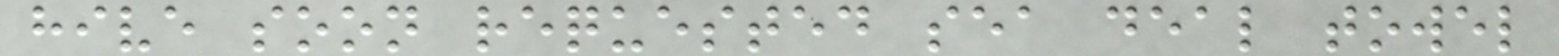hive soon requested sea deal towel
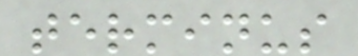terminus
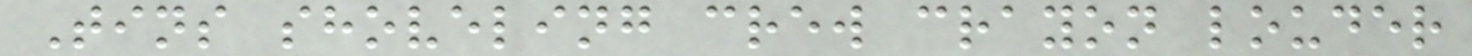Tins shoveling crew crayon louder
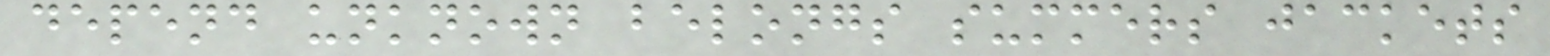depend unknown belongs summers jackets
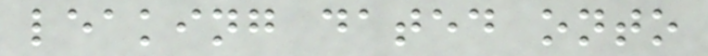leaking dated onto
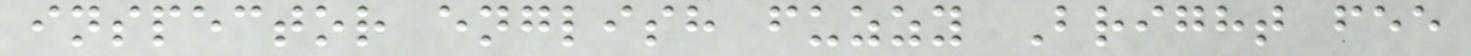inspector english fuzzy Bright fee
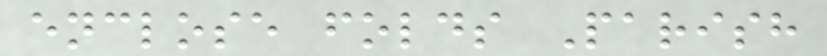enclose folds Parish
